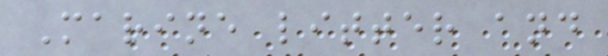Marine litter and
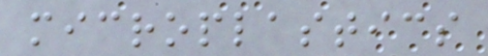microplastics
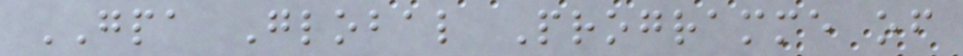GPA Global Programme of
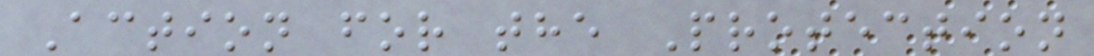Action for the Protection
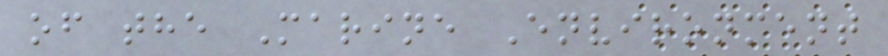of the Marine Environment
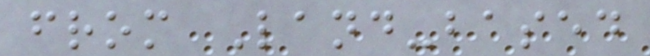from Land-based
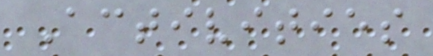Activities
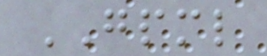GPML
